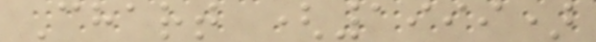Chart (1999)
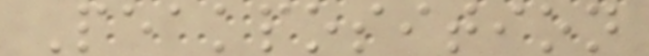Peakposition
